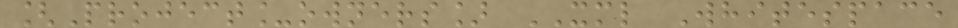[Project_owners] XML Whitespace
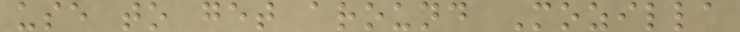use to get around Mozilla
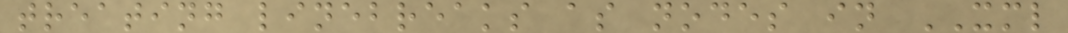treating linebreaks as nodes in XML
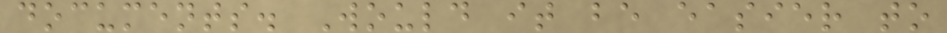documents. Would it be easier to
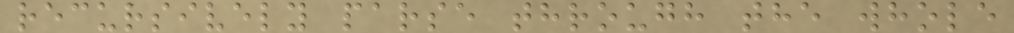recursively parse through the whole
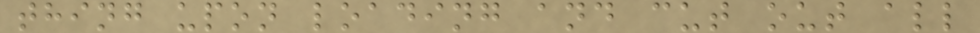thing upon loading and cut out all
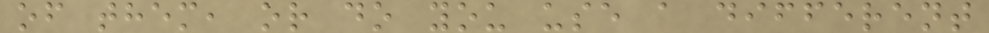of them, or do you use a different
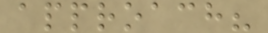approach?
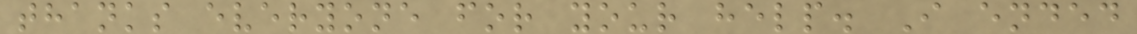thanks everyone for your help. I ended
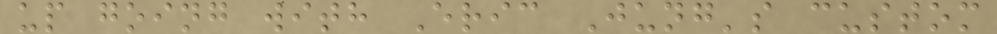up going with Eric Jung's custom
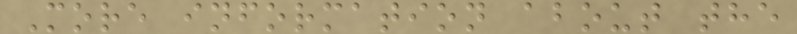More information about the
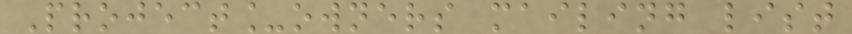Project_owners mailing list
